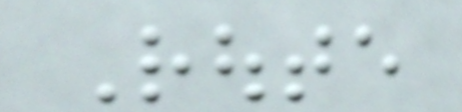Route
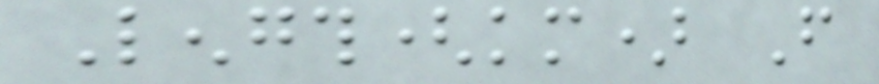Length(km) From
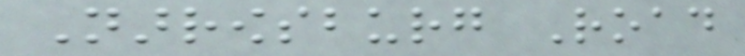Narrowsburg Road
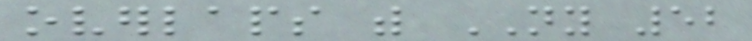overlaps with NY 52
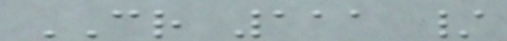CR 111 /
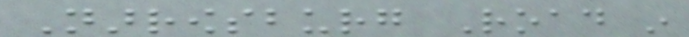Narrowsburg Road in
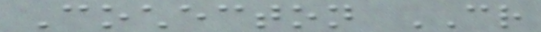Cochecton CR
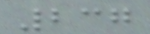237
